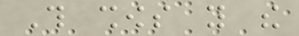This shows you the
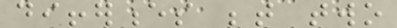differences between two
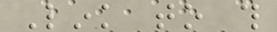Link to this
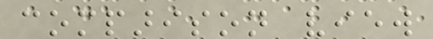comparison view
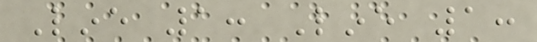Line 1: Line 1:
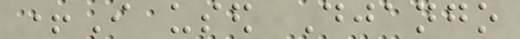+I used Django
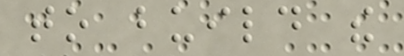to build the
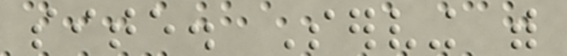site. Serving with
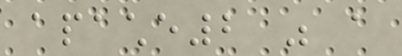apache2 was a
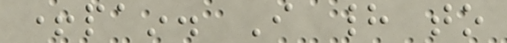+pain. I had to
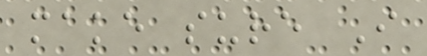make sure I
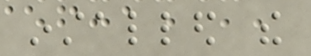installed the
